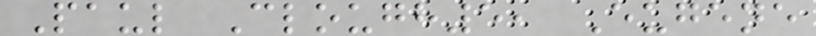Paul Clough5, Eugene
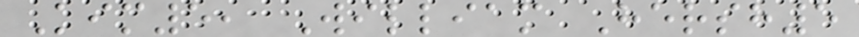Kim5, William Hersh5
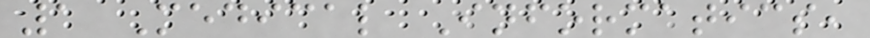1 Medical Informatics,
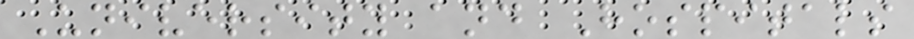University and Hospitals
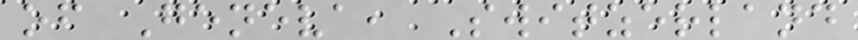of Geneva, Switzerland
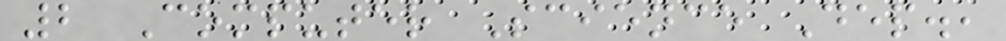2 Computer Science Dep.,
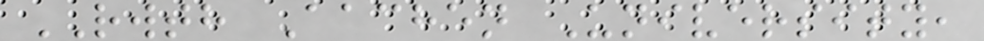RWTH Aachen University,
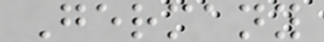Germany
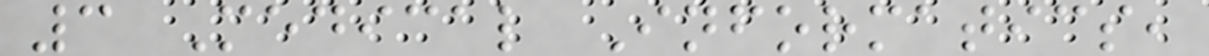3 Medical Informatics,
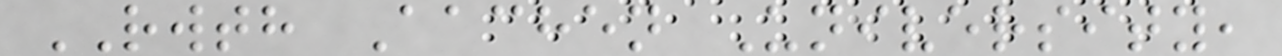RWTH Aachen University,
